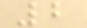2
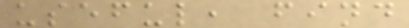useful, find
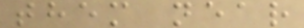them near
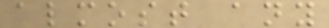almost any
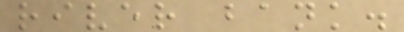river bank.
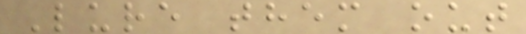Lure them out
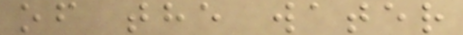of the water
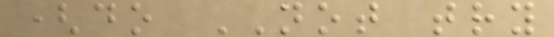(do NOT try
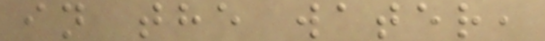in the water,
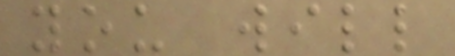you will
